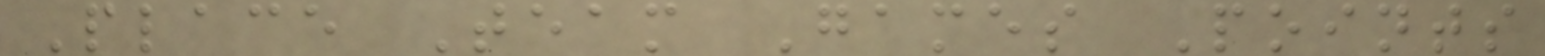Place Team Games Points
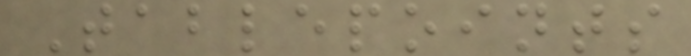Tablepoints
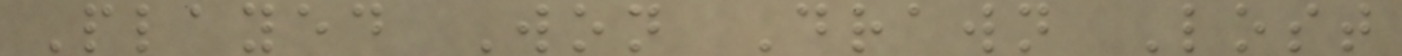Played Won Drawn Lost
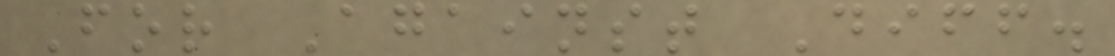For Against Diff.
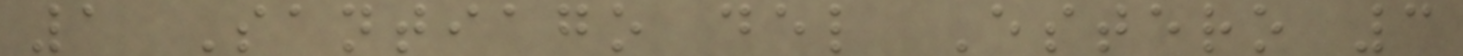1 Santiago del Estero 3
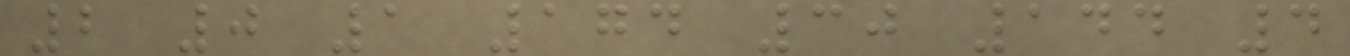2 0 1 174 30 144 4
